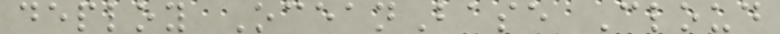deploy OceanBase Cloud
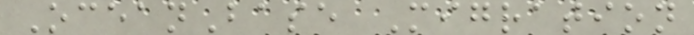OceanBase Migration
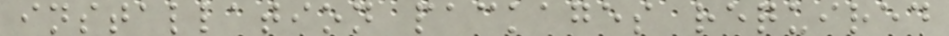installation packages required
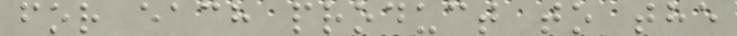for each product to the
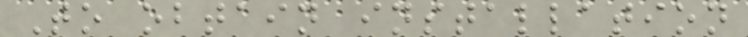To obtain installation
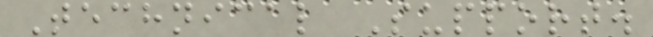Technical Support.
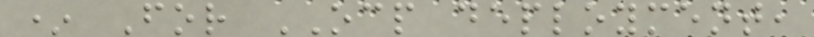* For OCP deployment,
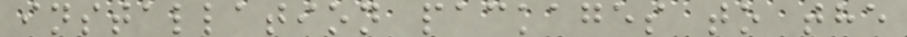installation packages to the
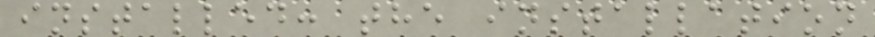installed: the installation
